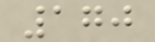170
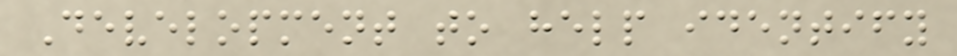Development to help identify
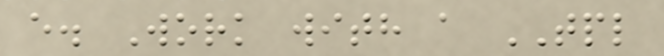e. Work with a TPL
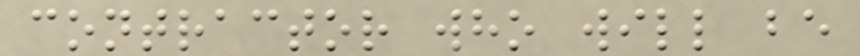contractor who will be
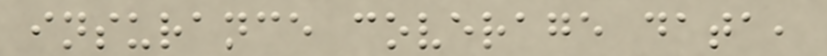insurance coverage data,
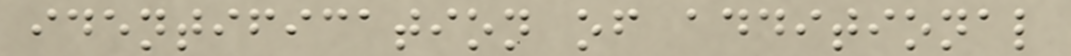identification of additional
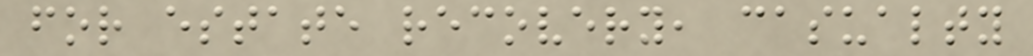for estate recovery, casualty
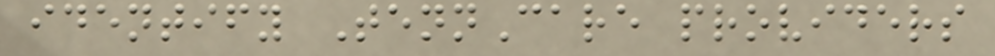identify TennCare providers
